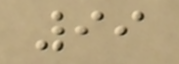99
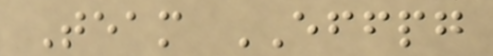Team EFFPG
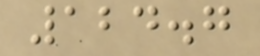124.7
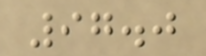97.0
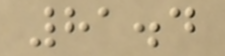81.4
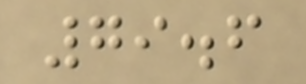79.6
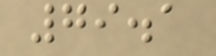79.1
